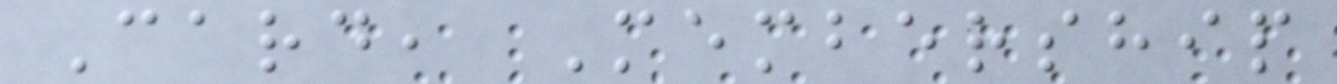Card, Membership
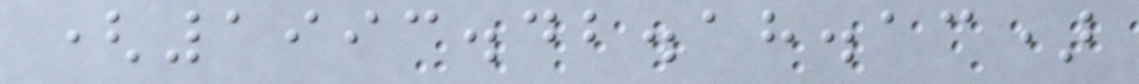(1993.42.18.13)
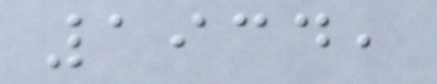1934,
